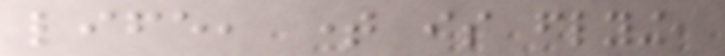life, time is flying,
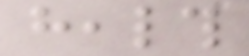health
